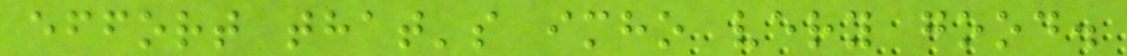effort that's imho very good.
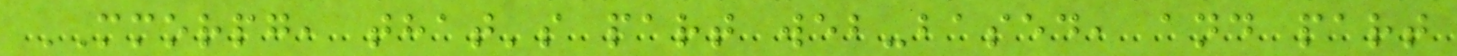MMORPG, that's part web-based, and part
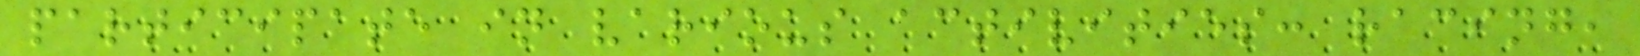participate in various activities: racing,
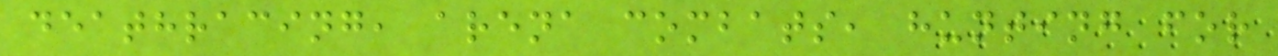deathracing, arena combats, hunting for
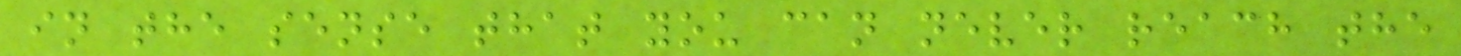in the sense that you can never reach the
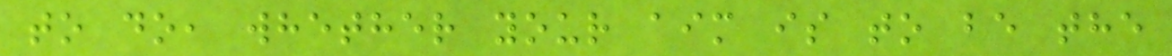to do, whether your aim is to be the
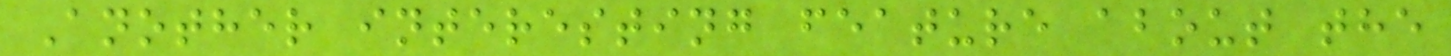Another interesting feature about the
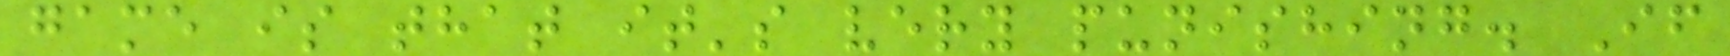game is that it's very punishing. If
